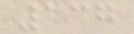137
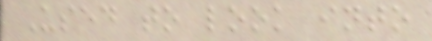Used to look into
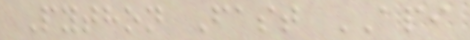Python Fast API
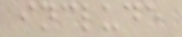include
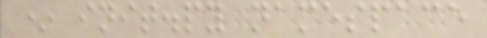* init.py namespace
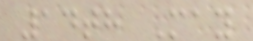14th May
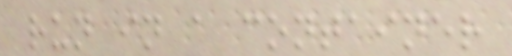run in a container
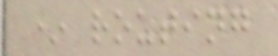* routing
